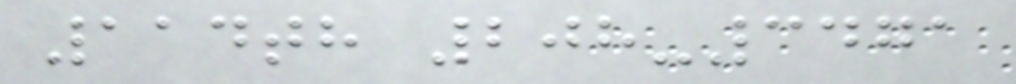114th 208-3471
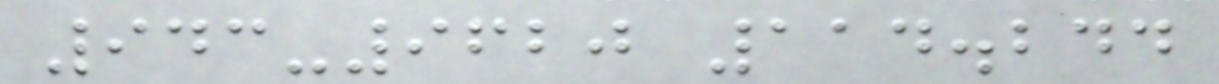943-9620 114.244
